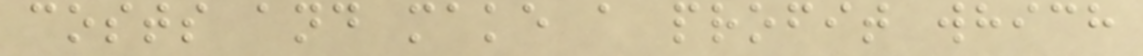costs and make a profit which
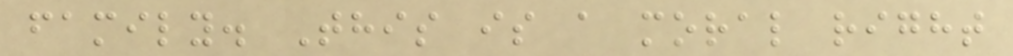family. This is a moral right
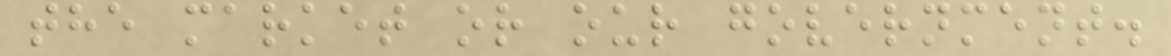the market or our government.
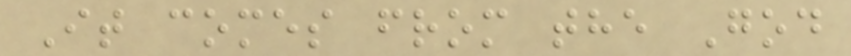It comes from the God
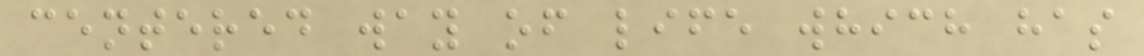centered way of life which has
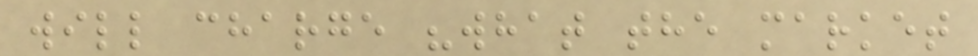will charge "what the market
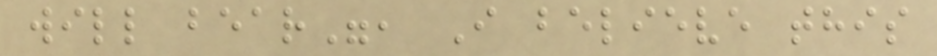will bear", I believe this
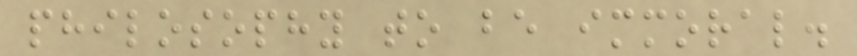philosophy to be immoral.
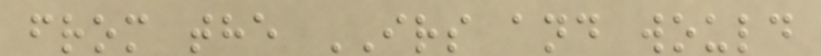from the IRS and would
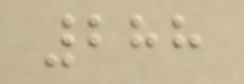288
